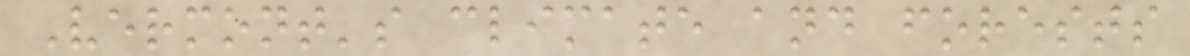Vermont's climate and forests
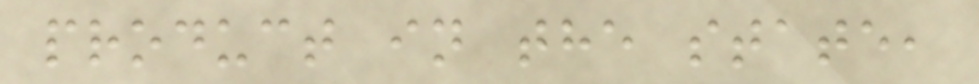product in the state,
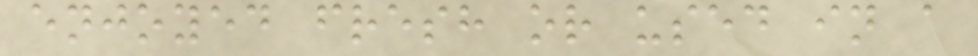enjoyed fresh or used in a
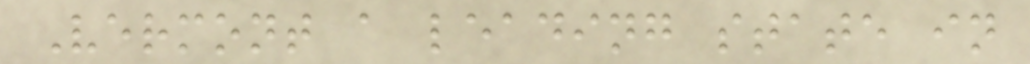Vermont a leading state in
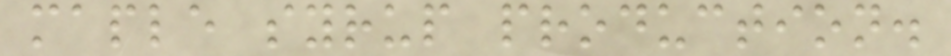maple syrup production.
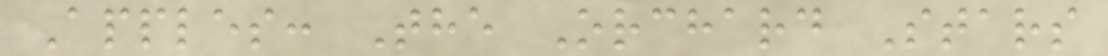Apples: The Orchard Stars
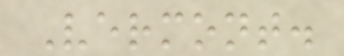Vermont.
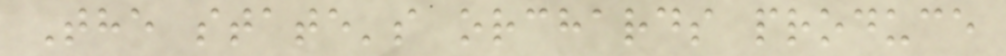The state's orchards produce
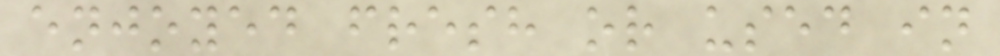enjoyed fresh or used in
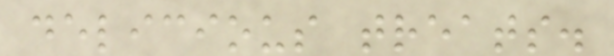delicious treats.
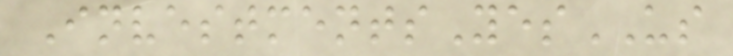InvestmentsYesUS
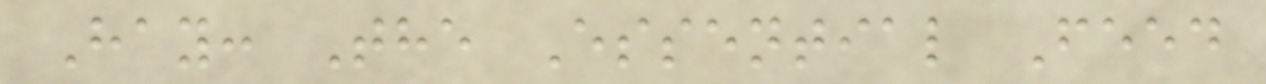Hay: The Essential Feed
